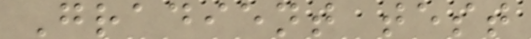Gradient test
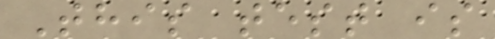This test is
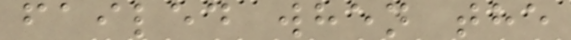failed when the
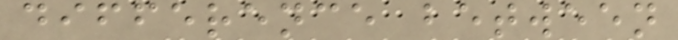difference between
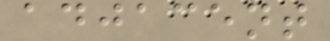adjacent
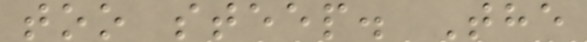too steep. The
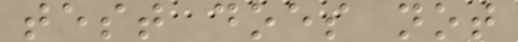test does not
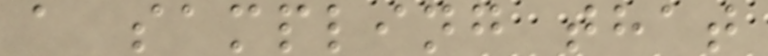a sampling that
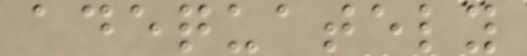adequately
